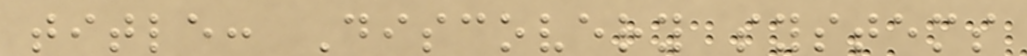title: Discovery systems
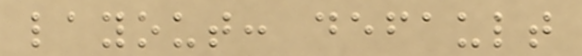layout: default
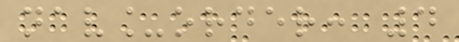nav_order: 4
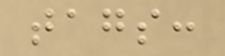tags:
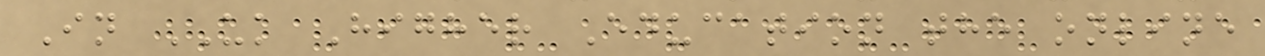In UK Higher Education the online
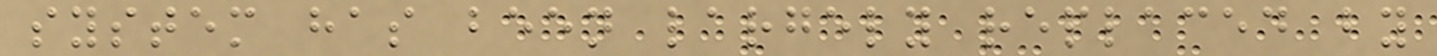system has been largely replaced by
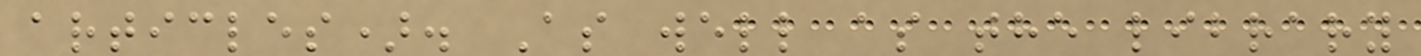articles). As well as the library
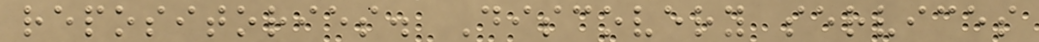repositories. Discovery services
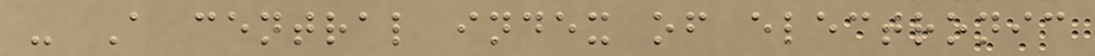- A central index of electronic
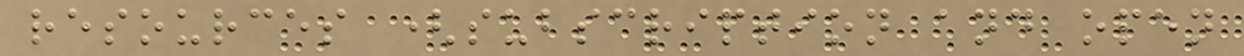resources (subscription and open
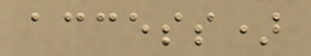access)
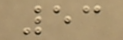53
